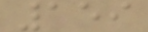159
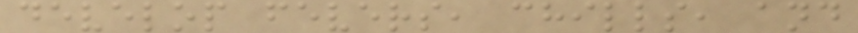develop fevers, chills, and
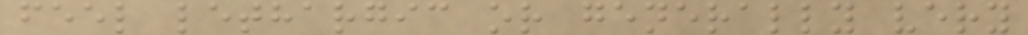feel lethargic or generally very
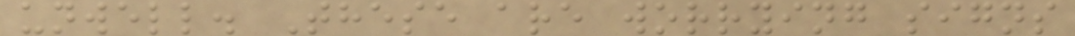unwell. These are worrying signs
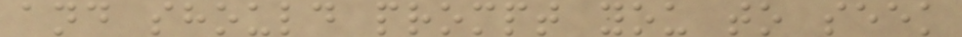and should prompt you to seek
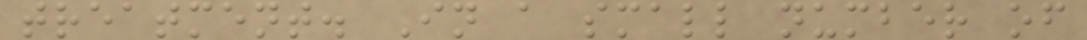treatment. In a small number of
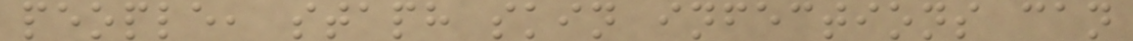people, staph skin infections can
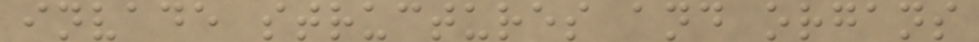invade structures and organs
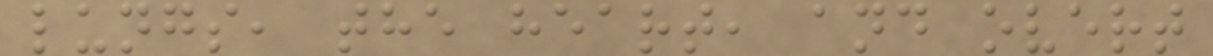lungs, the heart, and overt
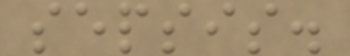sepsis.
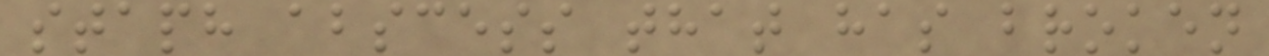staph abscess that has broken
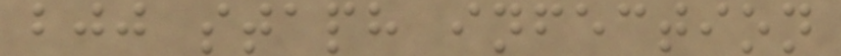bjj staph infection
